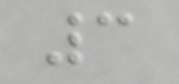3
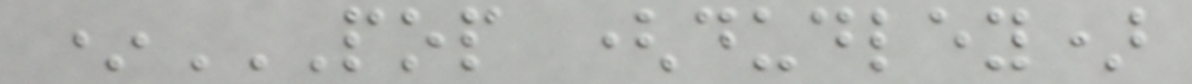*POP (DUDLEY)
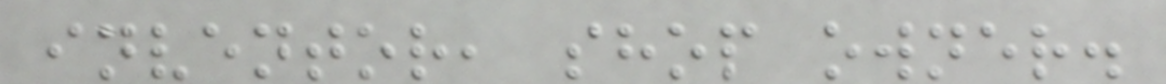inventor, shop owner.
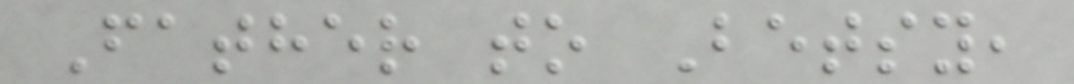Father to Betsy,
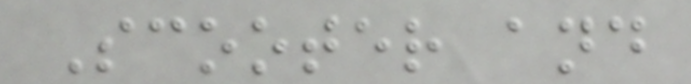Scooter and
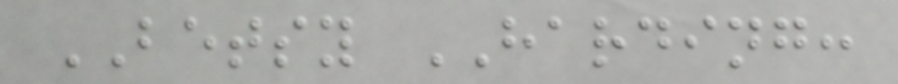BETSY HARDING:
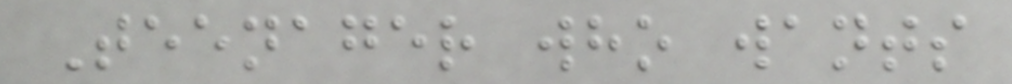Teenager who wants
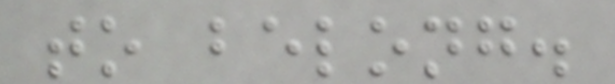to belong.
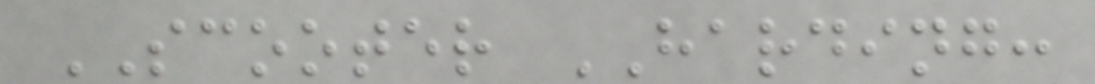SCOOTER HARDING:
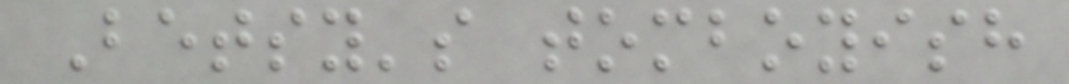Betsy's tomboyish
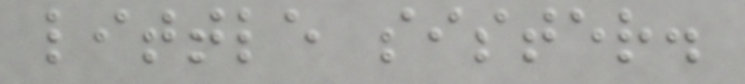little sister.
